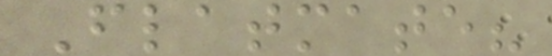Flatmate?
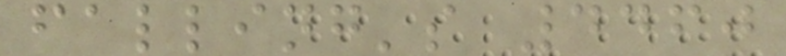falling's 4460
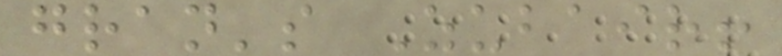gran's Zubair!
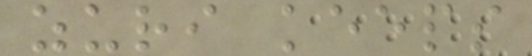zuri keeps
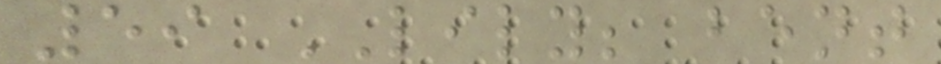59 LILY; bent
